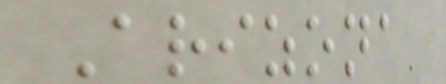Arizona
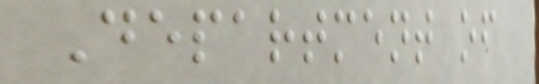Department of
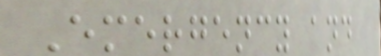Emergency and
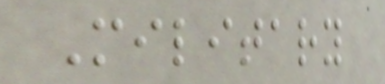Military
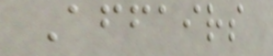Affairs
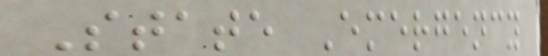State Emergency
